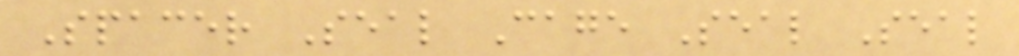Spacer Seal Cage Seal Seal
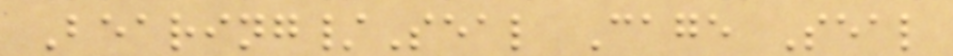Bearing/Seal Cage Seal
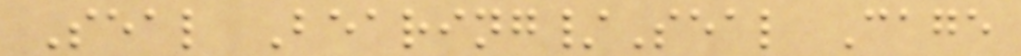Seal Bearing/Seal Cage
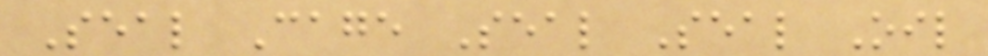Seal Cage Seal Seal Oil
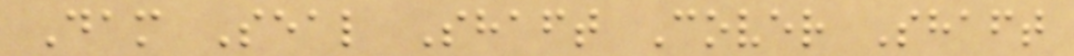Dam Seal Shaft Cover Shaft
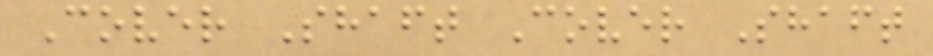Cover Shaft Cover Shaft
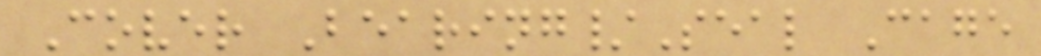Cover Bearing/Seal Cage
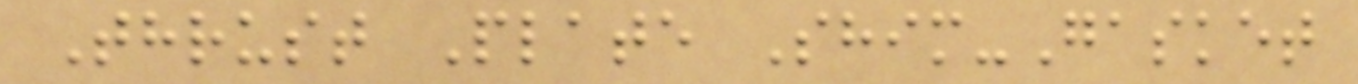Thrust Plate Shim-Gasket
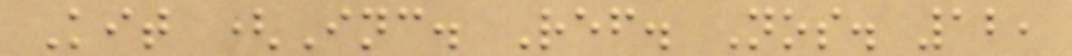Kit (Inc. Ref. Nos. 12,
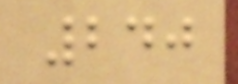240
